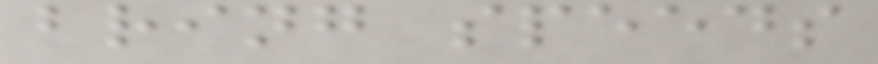bring speeds
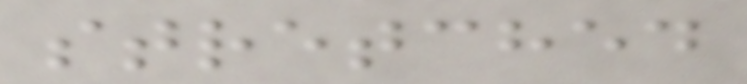stretched
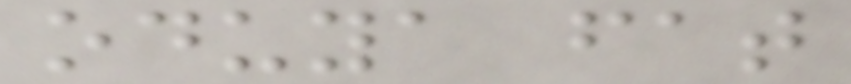oduya fat
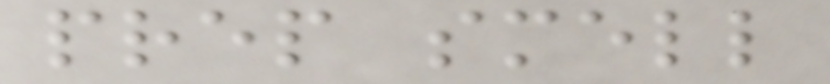prep smell
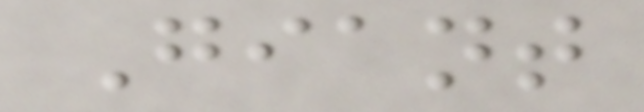Giant
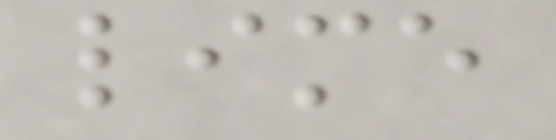lime
